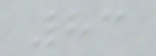83
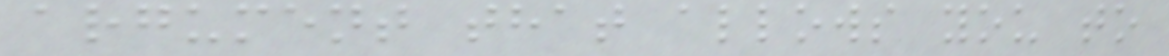argument that allows you to
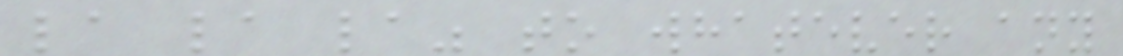la la la" to whatever any
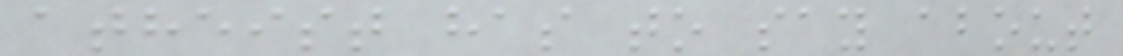atheist has to say about
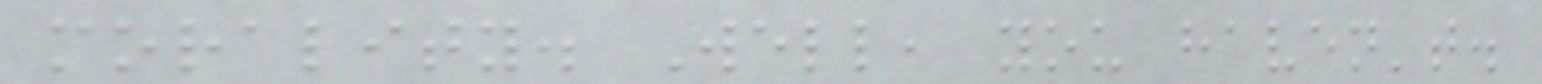morality. Well, you haven't.
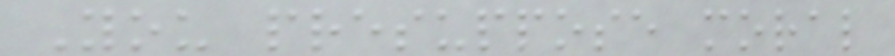You presuppose moral
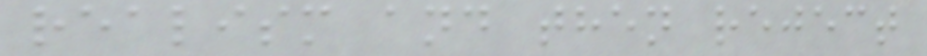realism and then reject
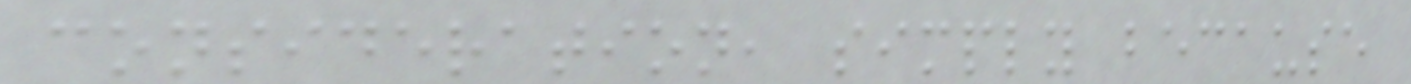consideration, simply because
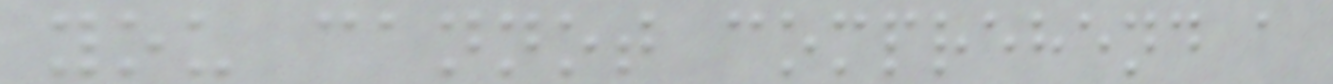you cannot comprehend a
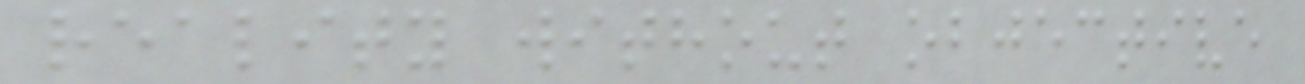reality without objective
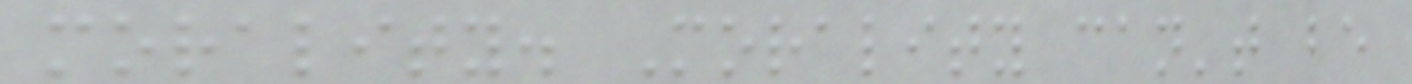morality. Morality can't be
